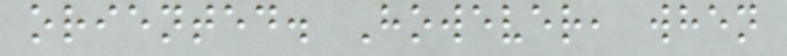oriented. However, when
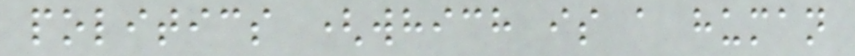politics (which is a human
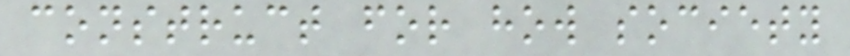construct for how society
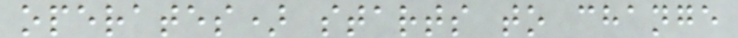operates) starts to change
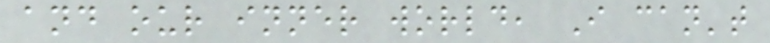and our inner world, I can't
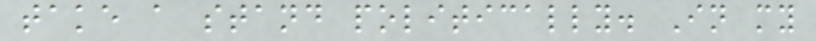take a stand politically. In my
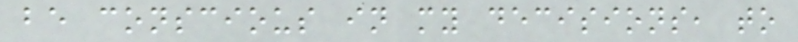be conscious in my decisions, to
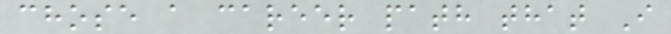chose a career path that I
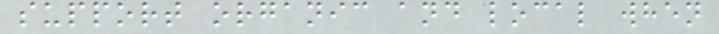support organic and local when
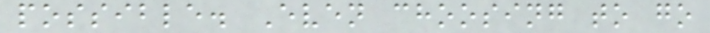possible. Even choosing to go
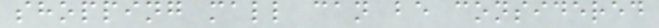shopping mall can be considered
